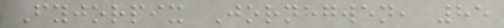Fyjorpix Jornegwen, 85
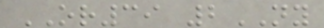OR39 2NY
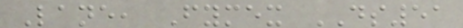Lane, Fymex DS51
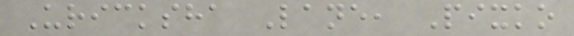Uricksha Lane, Pixko
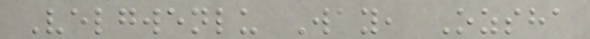Velgwenlu Way, Ozsha
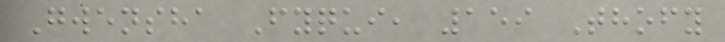Gwensha Fyqui, 159 Thofy
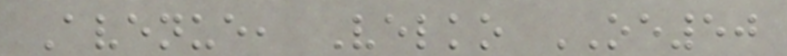Avenue, Velko OE50
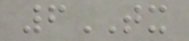6TX
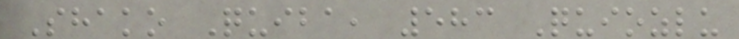Shako Quiba, 583 Quiozlu
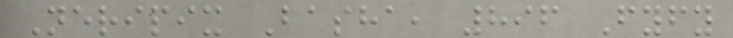Neripix Basha, 896 Fyfy
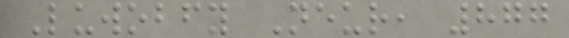Luwobfy Neur, 877
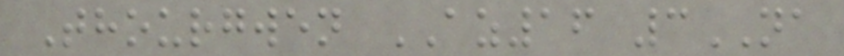Thourgwen AZ16 3NA
